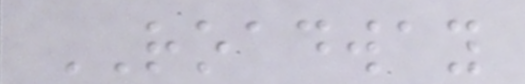ROADWAY
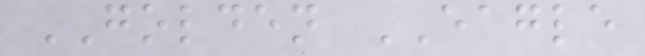GOLDEN EAGLE
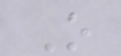O
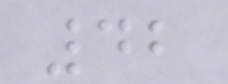42
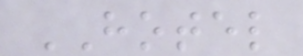HOTEL
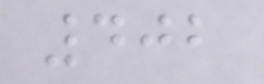402
